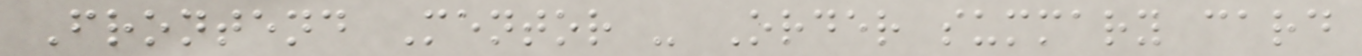Frontend Mentor - Order summary card
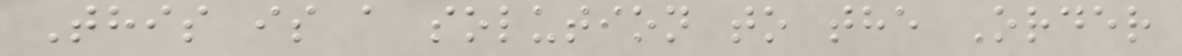This is a solution to the Order
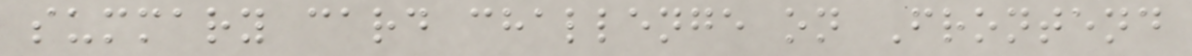summary card challenge on Frontend
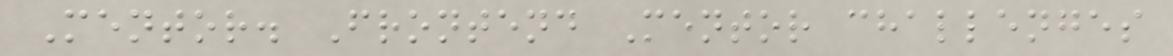Mentor. Frontend Mentor challenges
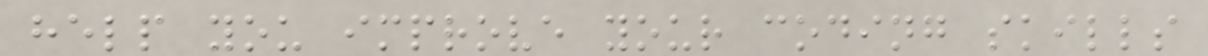help you improve your coding skills
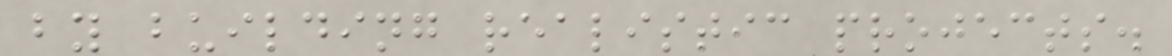by building realistic projects.
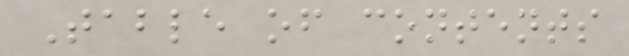Table of contents
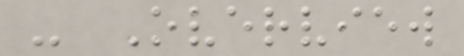- Overview
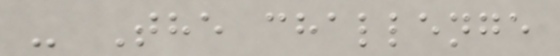- The challenge
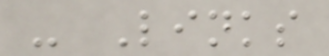- Links
